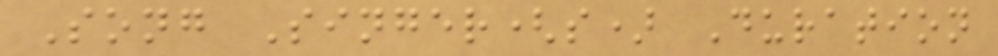Song Singer(s) Duration
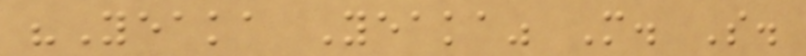"Yeaka Yeaka" M. S.
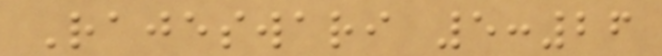Rajeswari 5:26
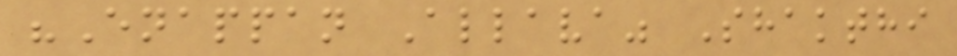"Enappan Allava" Shakthi
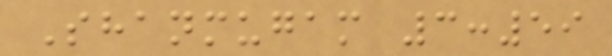Shanmugam 3:59
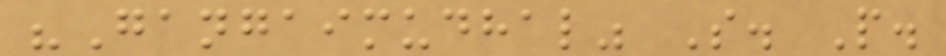"Gangaimudhal" S. P.
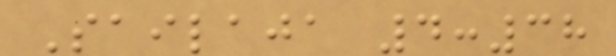Sailaja 4:38
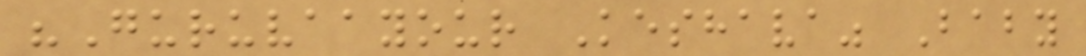"Guruvaayour Keshava" Baby
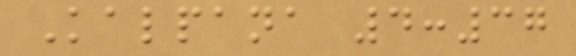Kalpana 4:37
